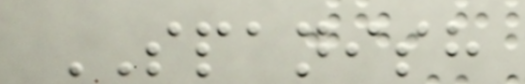SPANISH
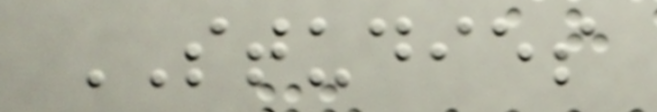STUDIES
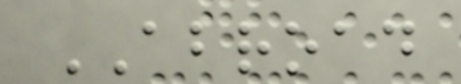ABROAD
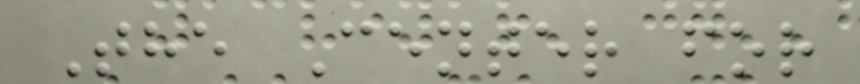The Center for
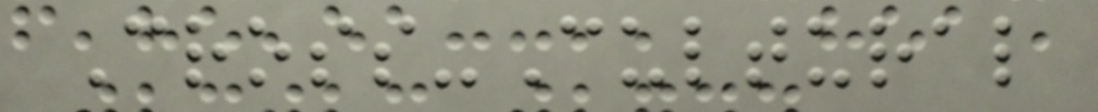Cross-Cultural
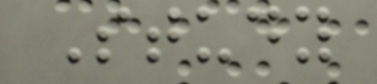Study
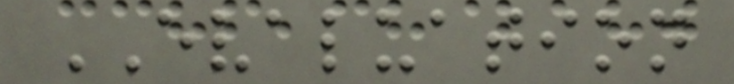EVALUATION
